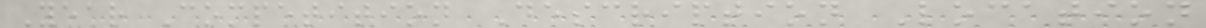Year Competition Description Location
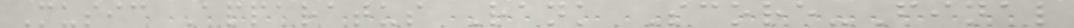Music Apparatus Rank Score-Final
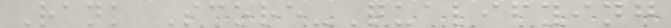Rank Score-Qualifying
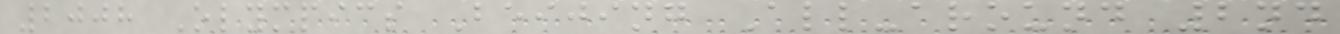2008 Olympics Beijing All-around 2nd
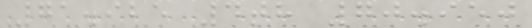71.925 4th 70.950
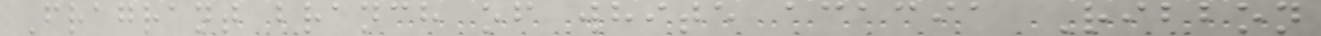Fragrant branch of white acacia Ribbon
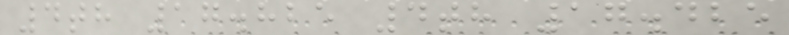4th 17.825 4th 17.425
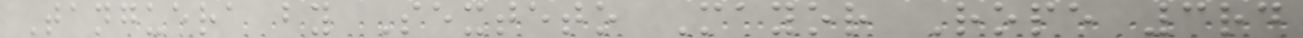Tanguera by Sexteto Mayor Rope 3rd
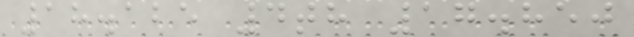18.125 4th 17.850
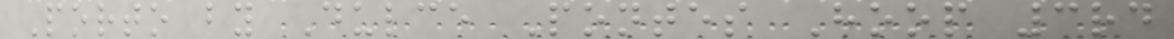Porto by Dulce Pontes Hoop 3rd
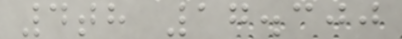4th 17.300
